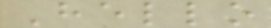Hello
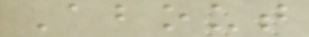About
